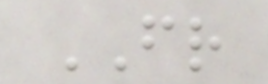FR
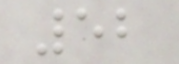52
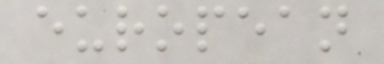european
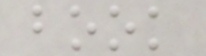book
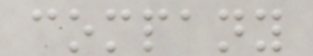company
